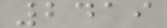2419
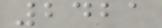2421
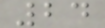24
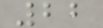22
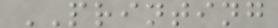PRINTING
